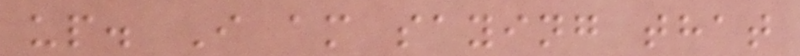up. I am saying that
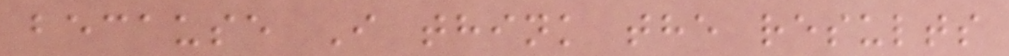because I think the results
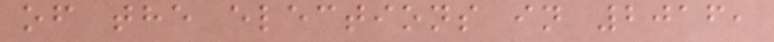of the elections in 2016,
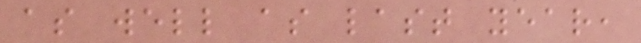as well as last year,
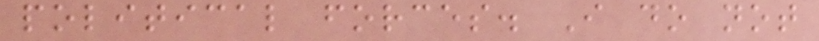political forces. I do not
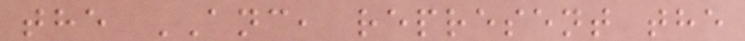the ANC, represent the
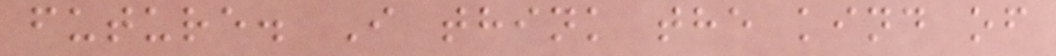future. I think the kind of
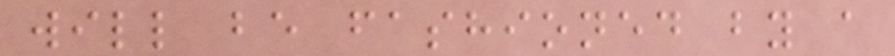will be fashioned by a
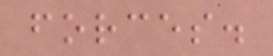forces.
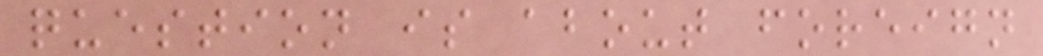question is about foreign
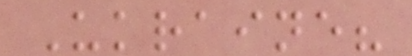Ukraine?
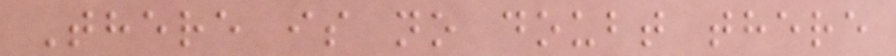There is no doubt there
